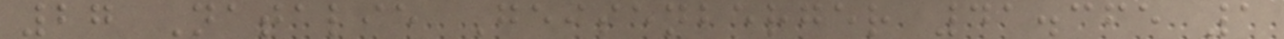27 Natalie Geisenberger 41.365 1
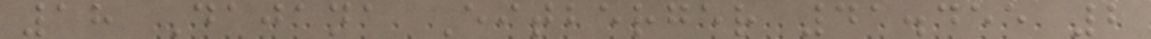18 Dajana Eitberger 41.455 2
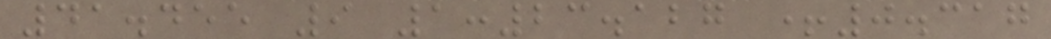41.455 9 1:23.127 +0.317
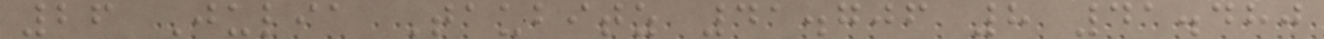26 Julia Taubitz 41.706 8 41.480
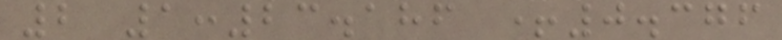2 1:23.186 +0.376
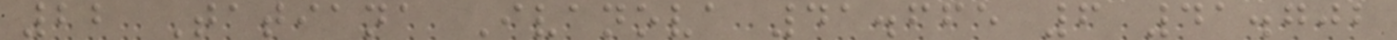22 Tatiana Ivanova 41.665 6 41.702
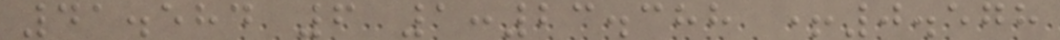41.584 6 1:23.388 +0.578
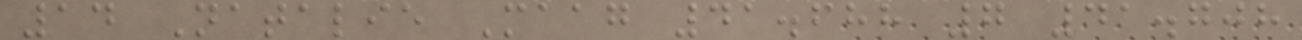14 Natalie Maag 41.688 7 41.708
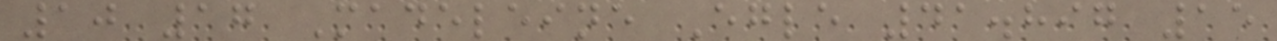10 17 Madeleine Egle 41.897 15
